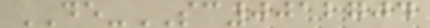DE-SC0012704
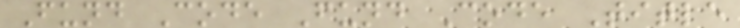Fund Code Fund Code Title
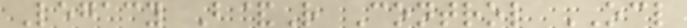Legacy B&R Control OCL
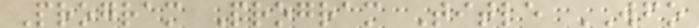Program Program Title WFO
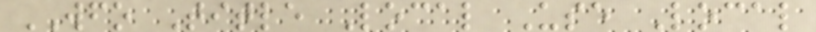WFO Title Local Use Local
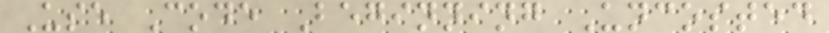Use Code Beginning Uncosted
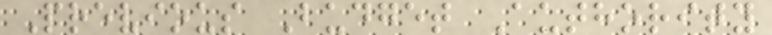Previous Budget Authority
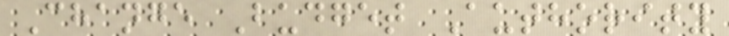Change Budget Authority
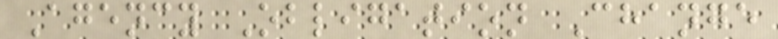Agency Obligation Change
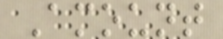Amount
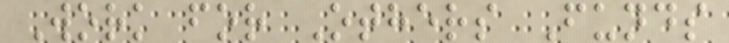Work for Others Funds
